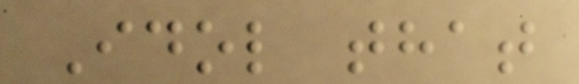Idol that
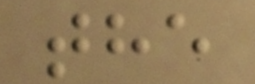the
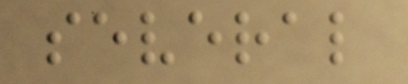several
